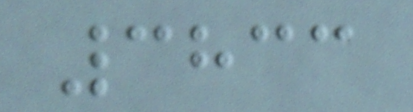3833
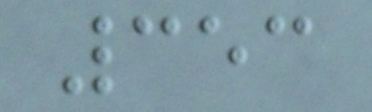353
